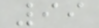99
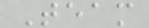Team
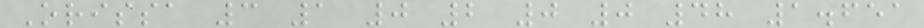Orissa 3 1 0 2 0 0 48 1.651
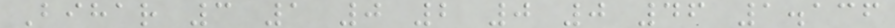Bihar 3 1 0 2 0 0 46 1.136
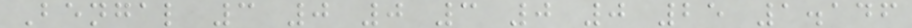Bengal 3 0 0 3 0 0 25 1.146
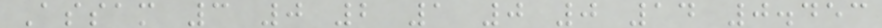Assam 3 0 2 1 0 0 14 0.453
